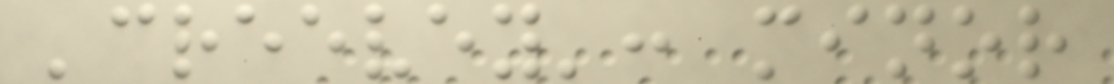'creevey': minor
